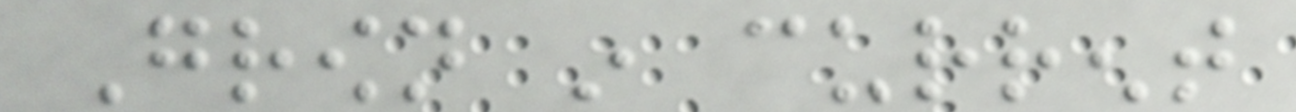Grown in current
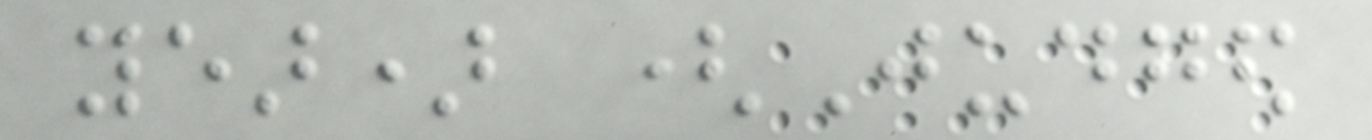year) (Judged
